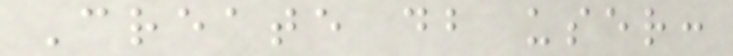Create db user:
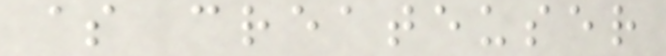$ createuser
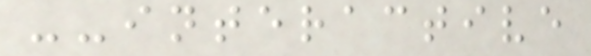--interactive
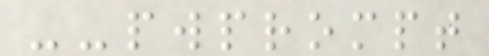--pwprompt
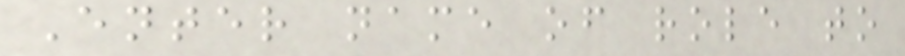Enter name of role to
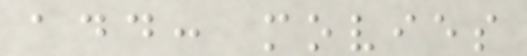add: movies
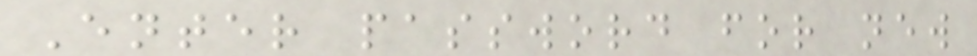Enter password for new
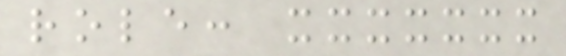role: xxxxxxx
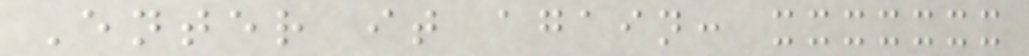Enter it again: xxxxxxx
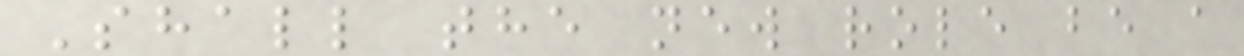Shall the new role be a
